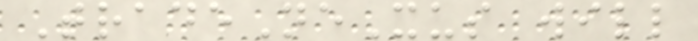TradeNeXus will
